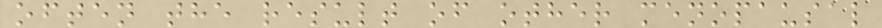often the result of other menopausal
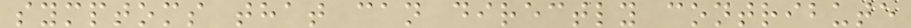symptoms that can directly contribute
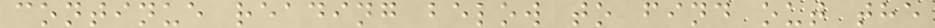continue reading below to find out the
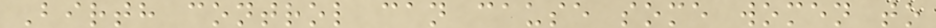Birth control can cause some women to
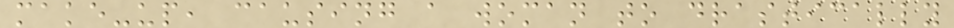make-up, causing a woman to drastically
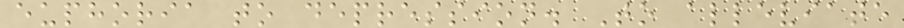euphoria to depression. To alleviate
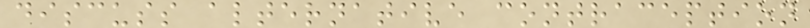discuss alternative contraception
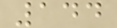144
